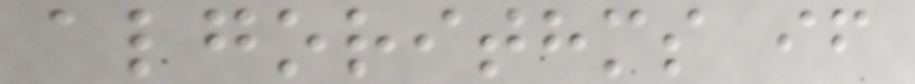algorithms if
